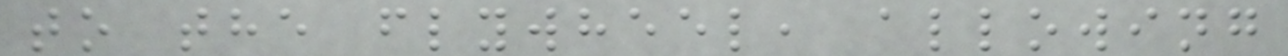to the flywheel, allowing
